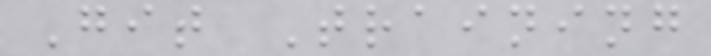Git Training
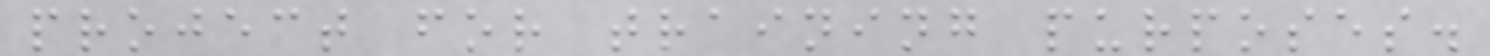project for training purposes.
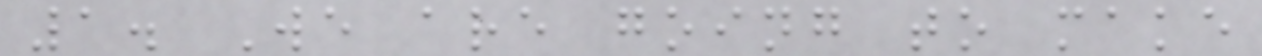1. We are going to make
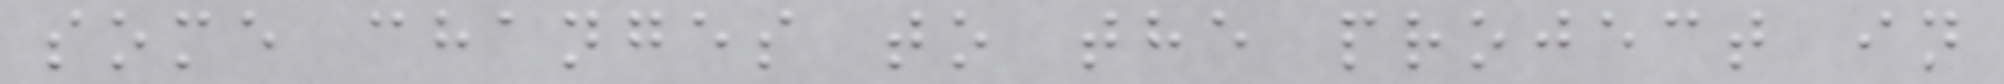some changes to the project in
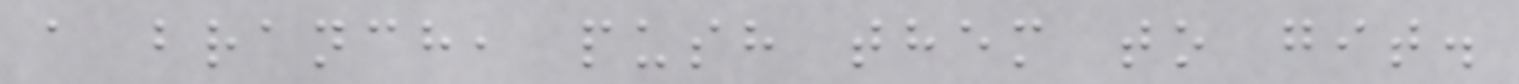a branch, push them to git.
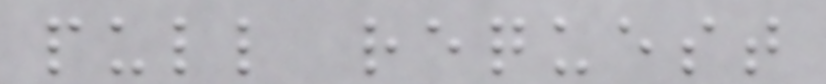pull request
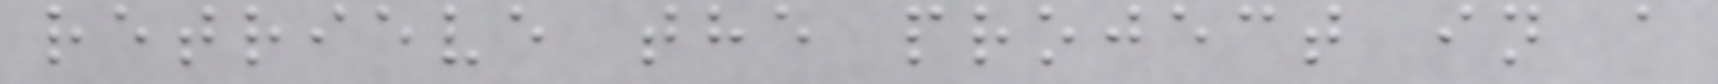retrieve the project in a
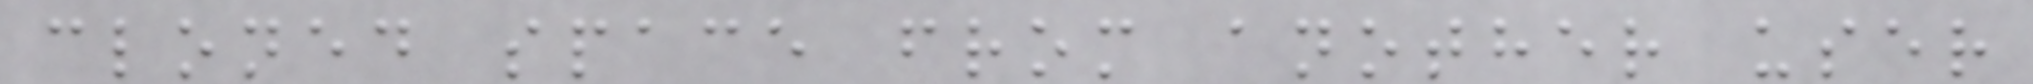cloned space from another user
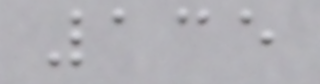135
